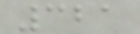321
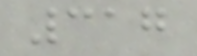317
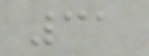31
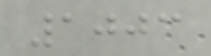1003
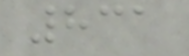831
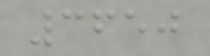3650
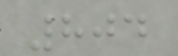804
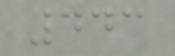443
